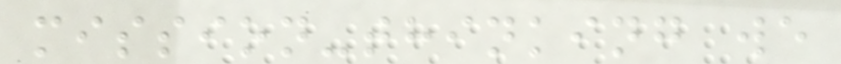mission-thinking we
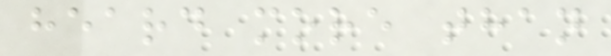heard more than
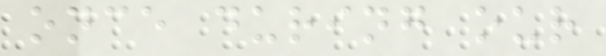once during our
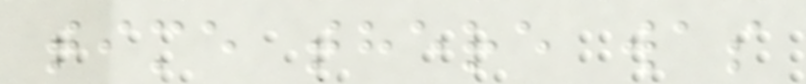time there was
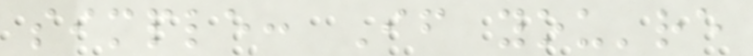simple: If you're
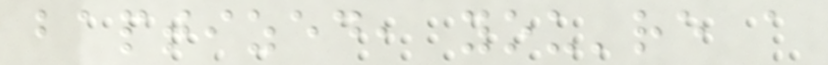baptized, you're a
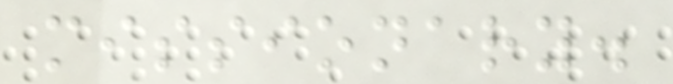missionary.
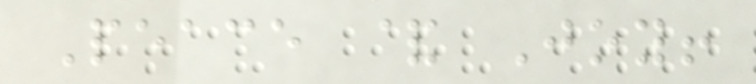Peace & Joy!
